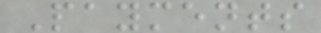Payments
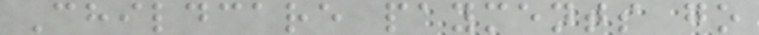Childcare payments go
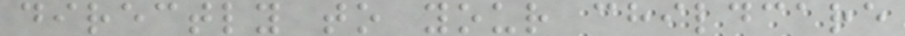directly to your childcare
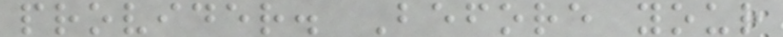provider. Before your
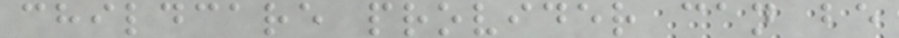childcare provider can be
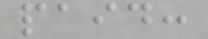paid:
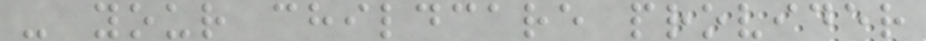- your childcare provider
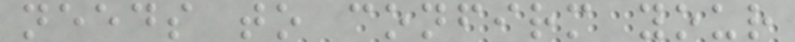needs to confirm your
